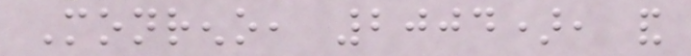Monreno, 2004), and
